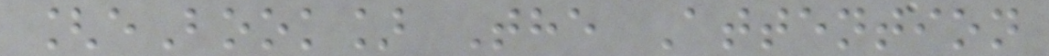[eBook] The Attention
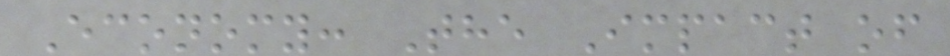Economy: The Impact of
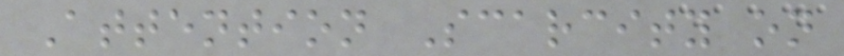Attention Scarcity on
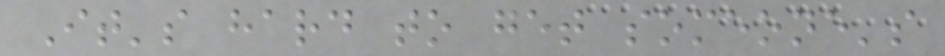It's hard to get someone's
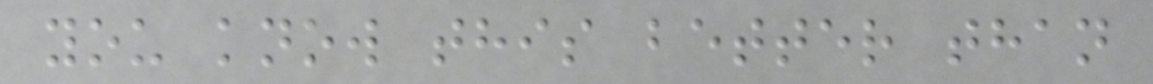you know this better than
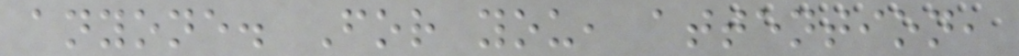anyone. For you, attention,
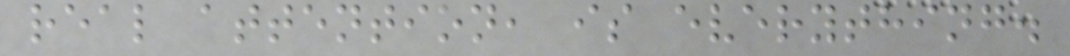real attention, is everything.
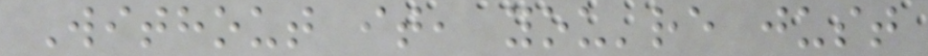Without it, you're just
